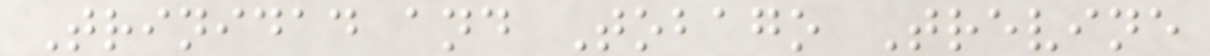Trinidad and Tobago Trevine
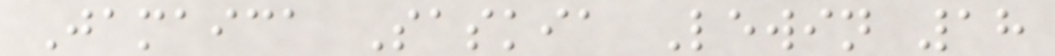Jamaica Saskia Lewin 18
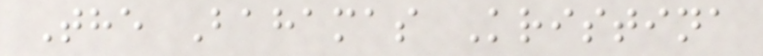The Bahamas Kristina
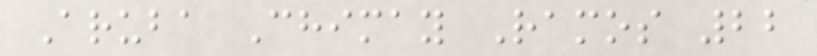Aruba Chimay Ramos 22
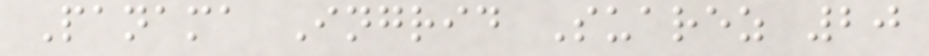Panama Ingrid Suarez 20
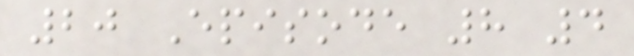20 Episode 8 4
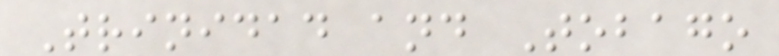Trinidad and Tobago
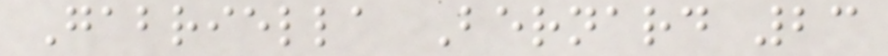Gabriella Bernard 23
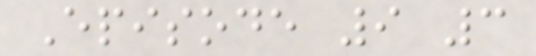Episode 9 3
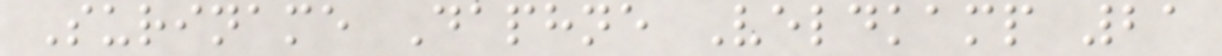Suriname Daphne Veldkamp 21
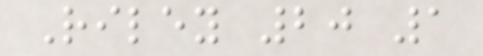Riley 20 1
